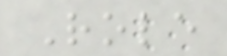Role
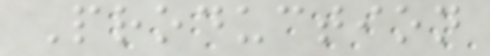Production
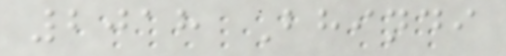2018 Bhindi
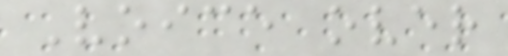Voice over
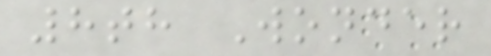8th Wonder
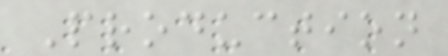Production
